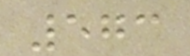573
